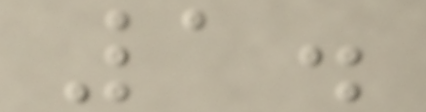1.
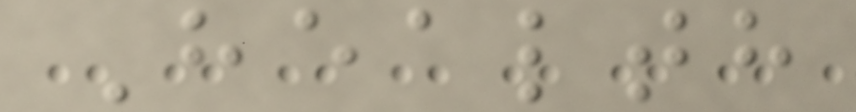Health
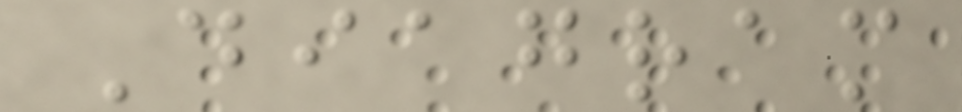Diagram
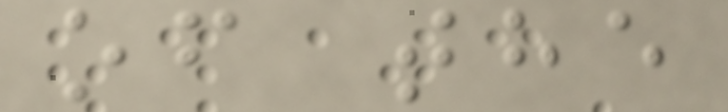of the
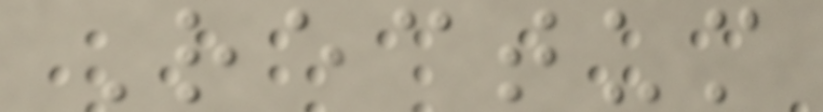Rectum
